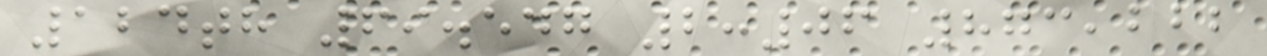124th 69.547 2:06 873,222
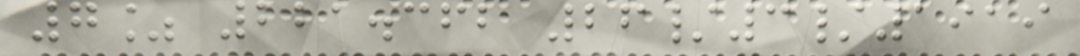7% 221.362 26/3/1919
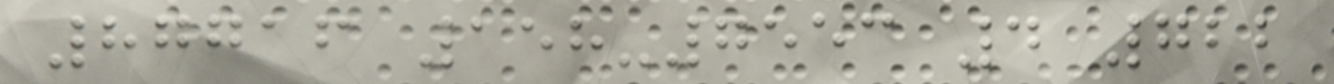87716 158-7553 4 722
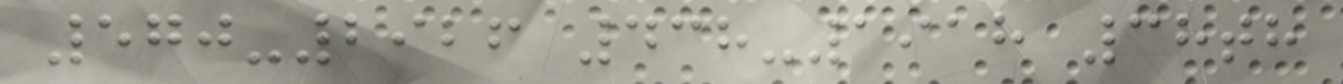570-2926 438-1918 38th
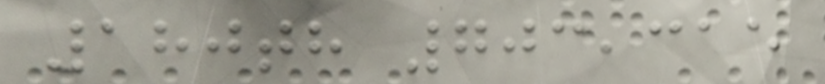180th 703,315
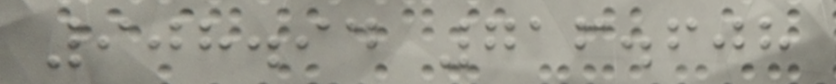908.94 716.608
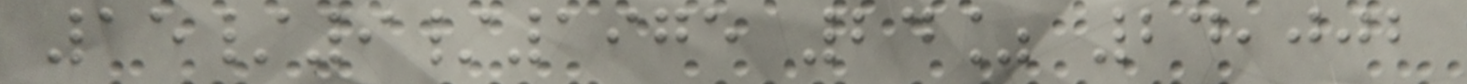15/9/1975 24% 24,002
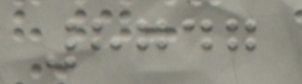8747
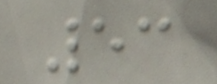53
